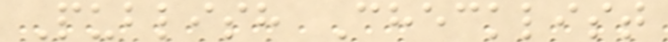Publish Checklist
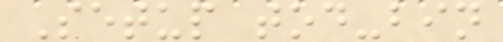Setup tod-bin
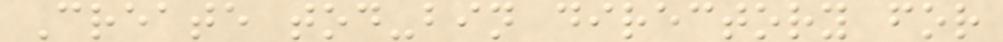Create tod-bin directory for
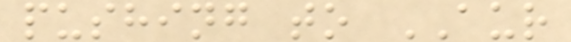pushing to AUR
